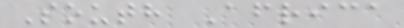South Africa
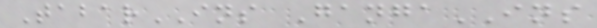TabarINS GangaINS
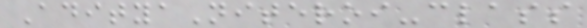AdityaNiteroi-class
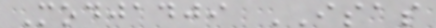Modjadji ISAS
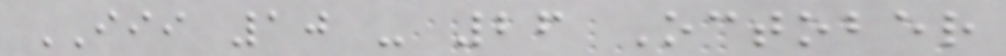III 10 - 26 October
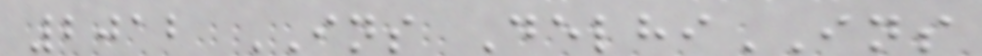2012 INS DelhiINS
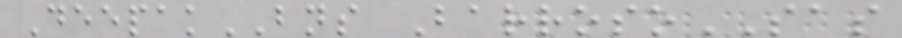DeepakBNS BarrosoSAS
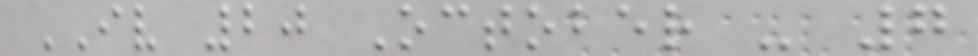IV 20 October - 7
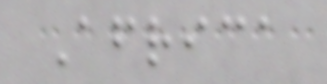Africa
